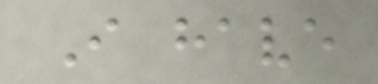I have
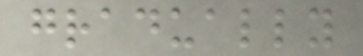gradually
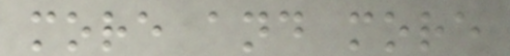more and more
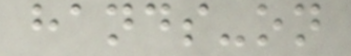hands-on
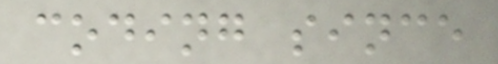coding since
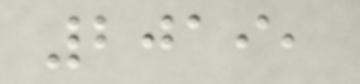2019,
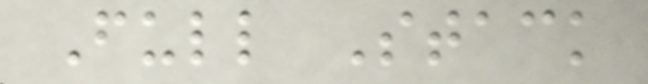Full Stack
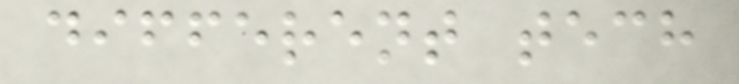different tech
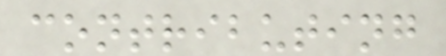contributing
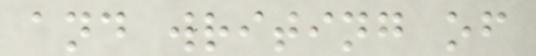and writing of
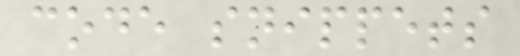code snippets
